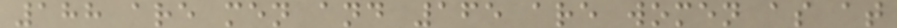188 are men and 165 are women as at
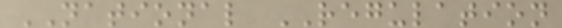NATIONAL REGULATION
